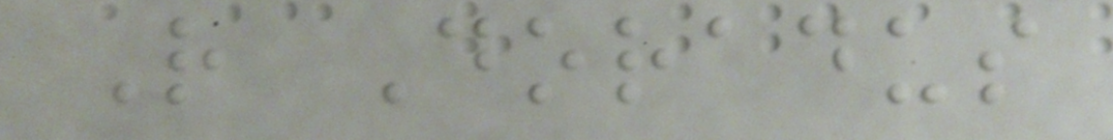R Doradus
